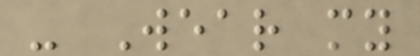- Wear my
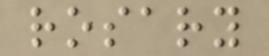rosary
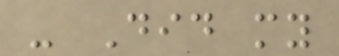- Did my
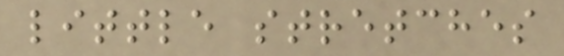little stretches
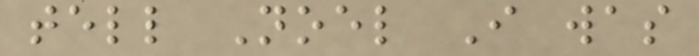tell Noel I was
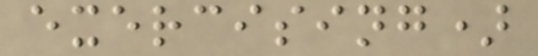exercising)
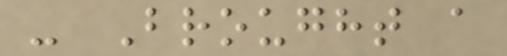- Brought a
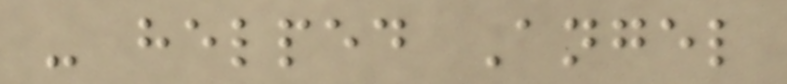- helped Angel
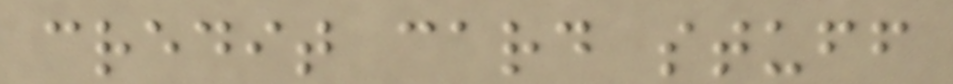credit card stuff
